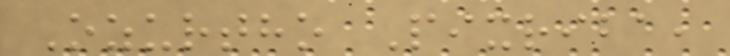Ozurtho Pixriba,
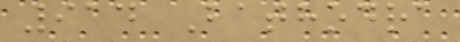914 Bathodra
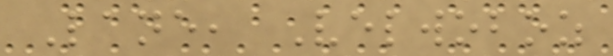Lane, Velwoboz
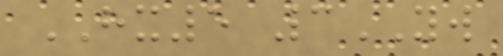HX5 3YW
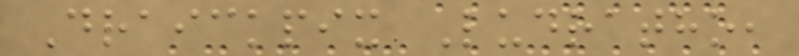Draickpix Ludratho,
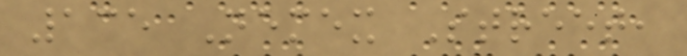135 Nemex Street,
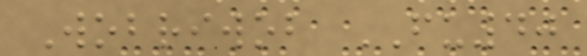Wobriwob FU40
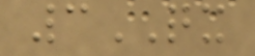3QX
